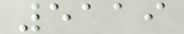5119
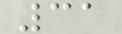31
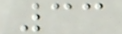33
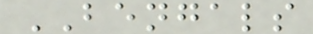BENGALS
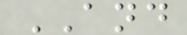AND
